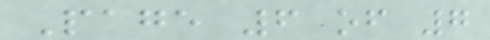Page 6 of 7
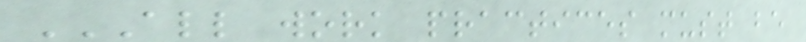ALL WORK PRACTICES MUST BE
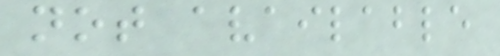not available
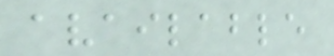available
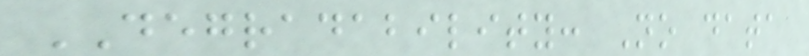DEGRADABILITY: No data
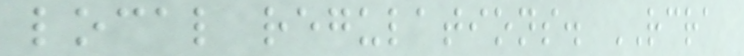local regulations. RCRA
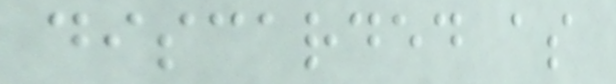discarded as
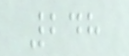248
